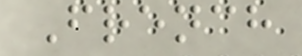French
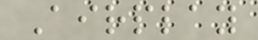Airplay
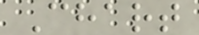Chart
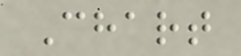Chart
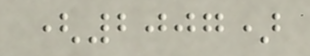(2007)
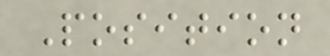Position
